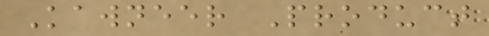Kawneer Product
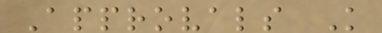Approvals K
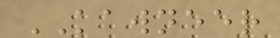KAWNEER
